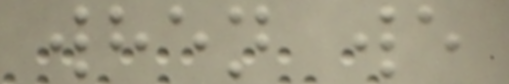when we
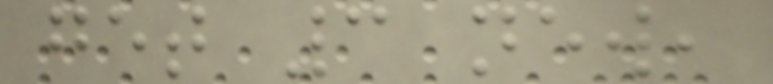get 3 new,
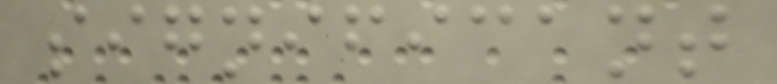significant
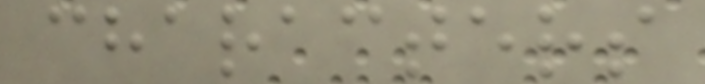characters
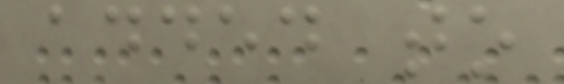added to
